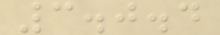3.0.4
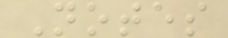Notes
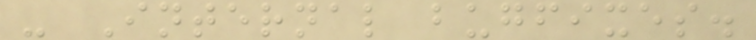- Internal bugfixes.
